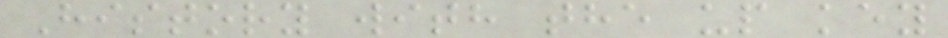History with the up key
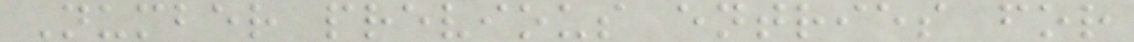Number previous entries for
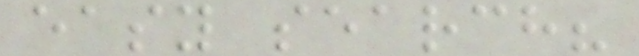easy search?
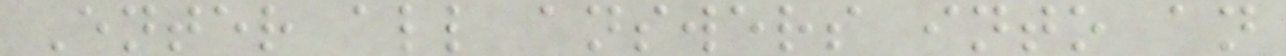Enter all answers into an
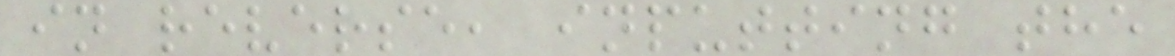in reverse, inputting the
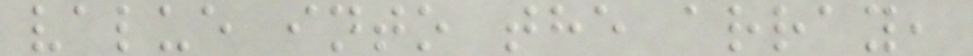value into the array,
